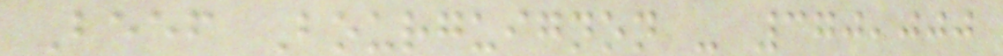Beef Bourguignon - 370,000
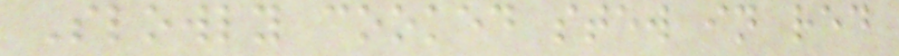Slowly cooked stew in red
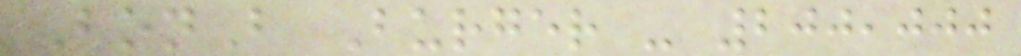BonB Burger - 200,000
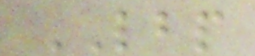LBP
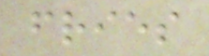fries
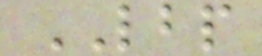LBP
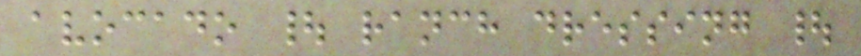avocado | ranch dressing |
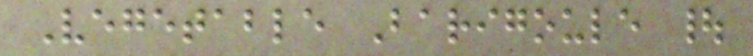Vegetable Barigoule |
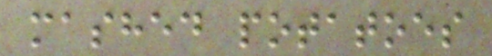mashed potatoes
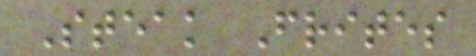Steak Frites
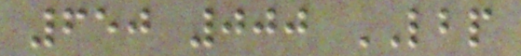650 000 LBP
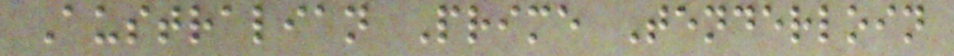Australian Prime Tenderloin
